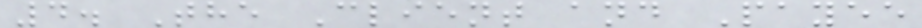4. The Client and Payee
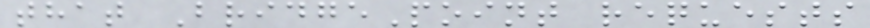that BridgePoint requests
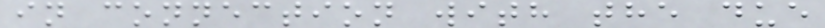in connection with the due
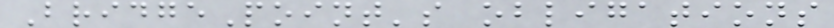BridgePoint's obligations
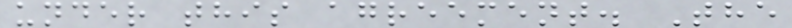under this agreement. The
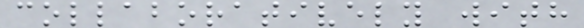collaboratively with
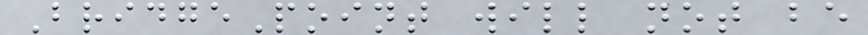BridgePoint will not be
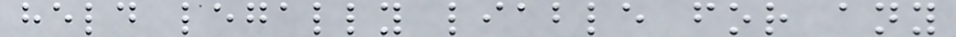held legally liable for any
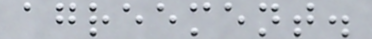agreement.
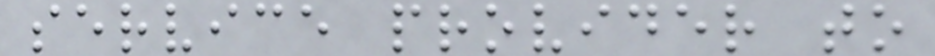service provider to
